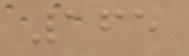165
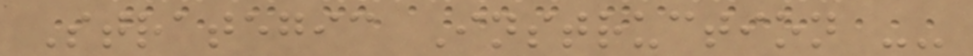Strategic Instruction --
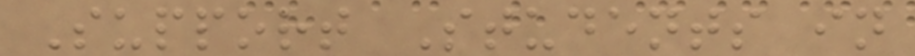Support Students in
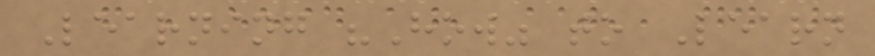Learning "How" to Learn
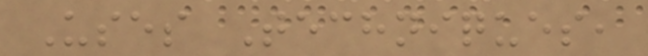Uses Techniques,
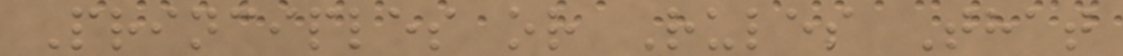Principles or Rules That
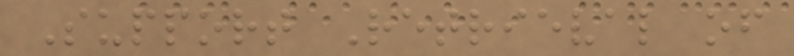Support Retrieval of
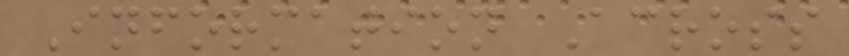Information Across
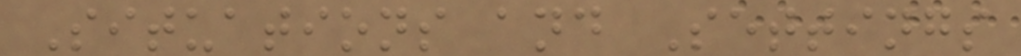Situations and Settings
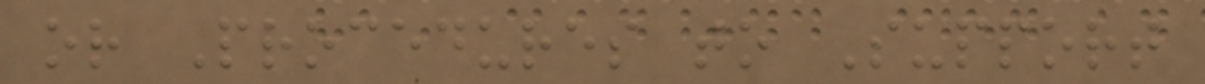or Procedures to Support
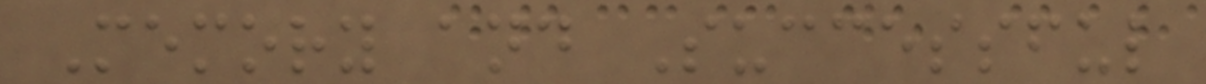Memory and Successful
